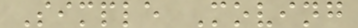Simple Moving
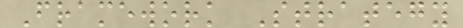Framework Strategy
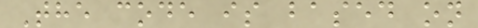The code is based on
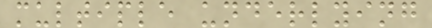multiple underlying
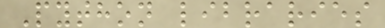Python libraries
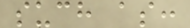such as:
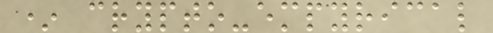* crypto-empyrical
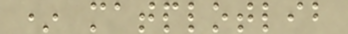* matplotlib
